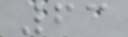63
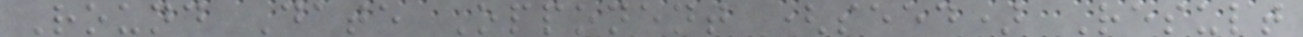Round Date Opponent (seed) Result
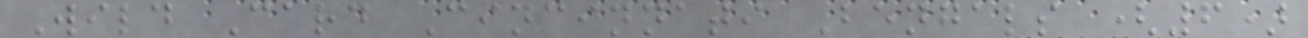Wild Card Cincinnati Bengals (6)
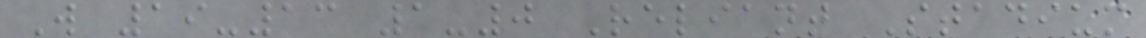W 19-13 1-0 Reliant Stadium
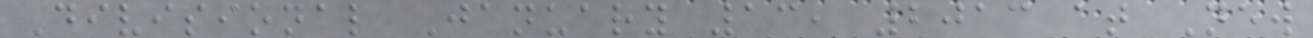Divisional January 13, 2013 at New
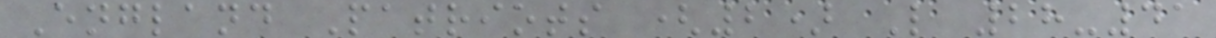England Patriots (2) L 28-41
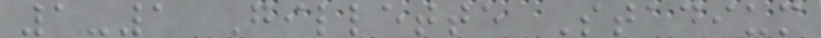1-1 Gillette Stadium
